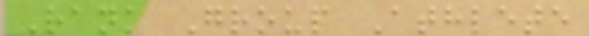Rank Group Athlete
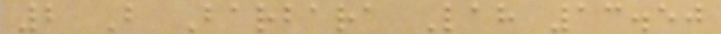2 B Barbara Lah 13.50
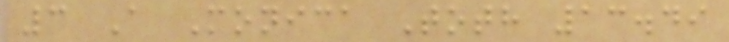3 A Monica Toth 13.49
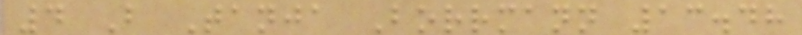4 B Tanja Borrmann 13.48
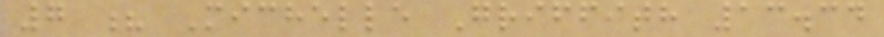7 ? Michelle Griffith 13.34
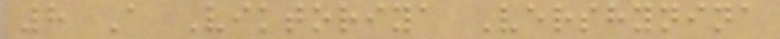8 A Viktoriya Vershynina
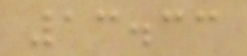13.33
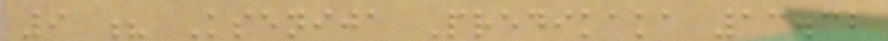9 ? Ksenija Predikaka 13.32
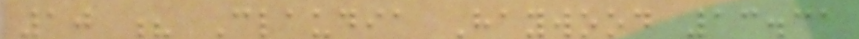10 ? Claudia Haywood 13.31
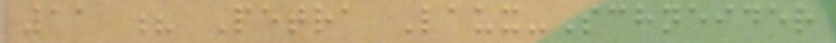11 ? Petra Laux-Schneider
